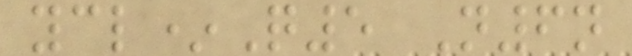ycl*Q5 N6n
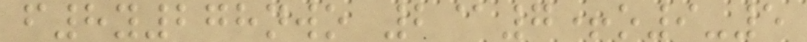f8y278nwo 2@7+o9-5
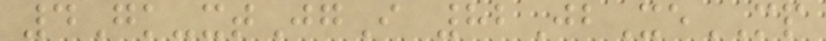4Gk-xtJgI 82JbXeMP
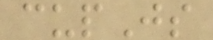cupJs
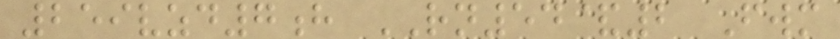259vzd7h RN54&2 Fwm
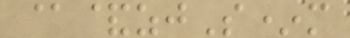@&zjS*m
